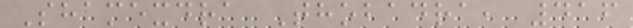Shamexdra Thobadra, 416
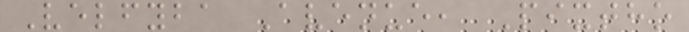Velfyba Avenue, Pixtho
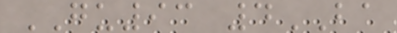GU93 4BA
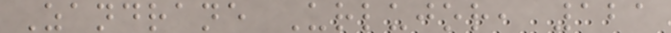Zandrane Urlujor, 121
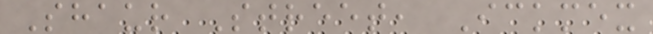Shaur Street, Ickmex
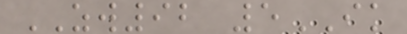ZW92 5IK
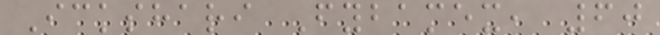Ickshari Fybamex, 60
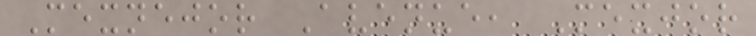Mexnejor Avenue, Mexjor
